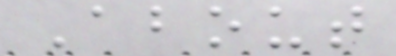About
